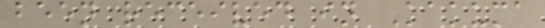been received in Kakuma
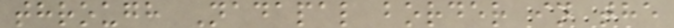through Nadapal border in the
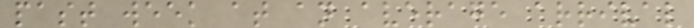past week at an average arrival
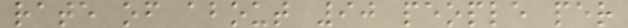rate of about 90 people per
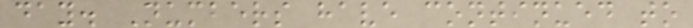day. Numbers have continued to
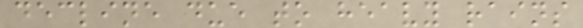decline due to heavy rains
